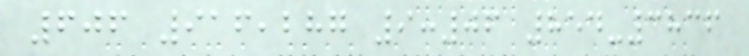606 916,287 9:06 854-3836
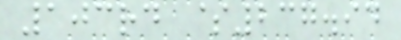103rd $237.94
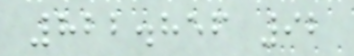822.856 92
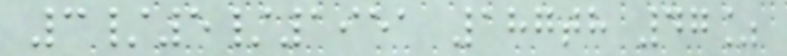3/5/1951 187th 47%
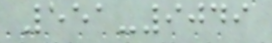551-9049
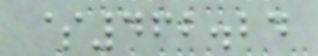$462.24
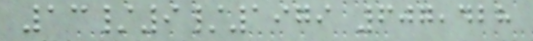13/9/1979 607,428
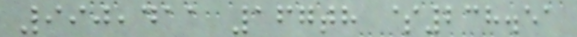990,411 167th $238.51
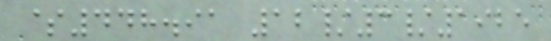$448.91 12/3/1925
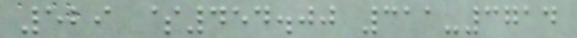529 $454.00 311-3714
